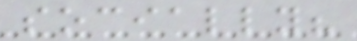socially?
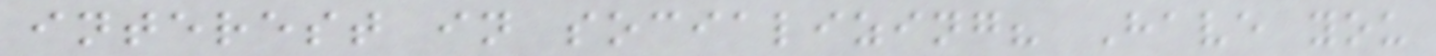interest in socializing? Have you
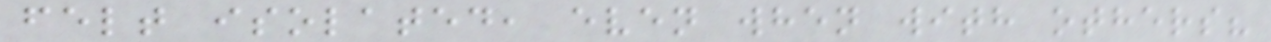felt isolated, even when with others?
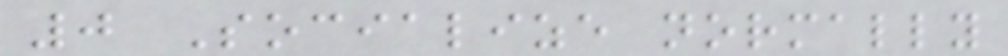0 Socialize normally
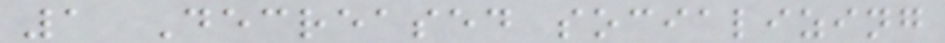1 Decreased socializing
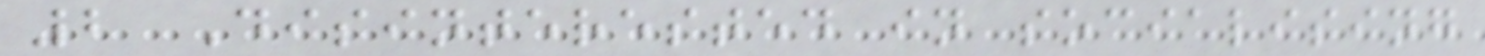2 Disinterested in socialising
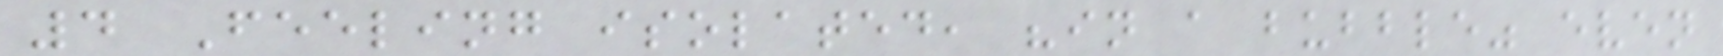4 Feeling isolated, "in a bubble" even
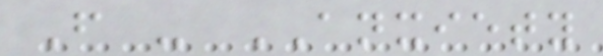F - ANXIETY
